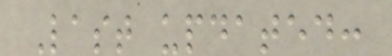Last updated:
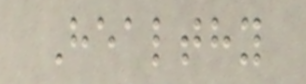Healthy
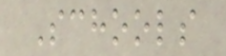Schools
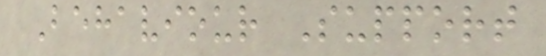Behaviour Support
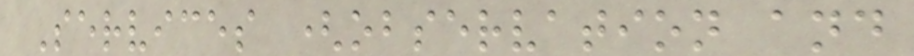Services (observation and
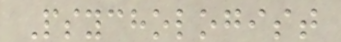Psychologist
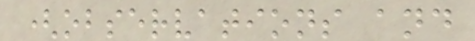(observations and
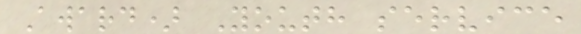Award) Youth service
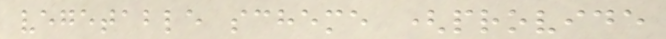vegetable scheme (provide
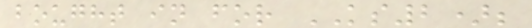bought in for KS2);
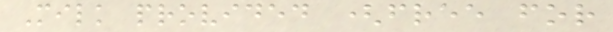Milk provided (free for
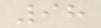98
